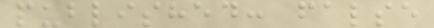published: false
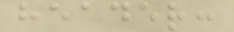header:
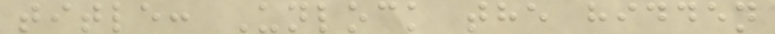title: Unlock the hidden
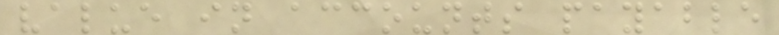value in accounts payable
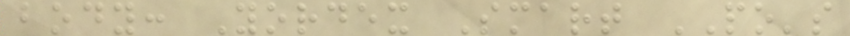body: Yordex Smart PO's
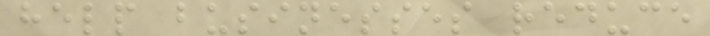help businesses reduce
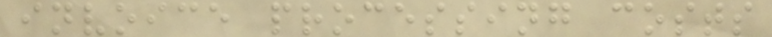invoice processing costs
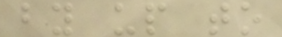by up to
